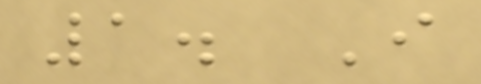1. I
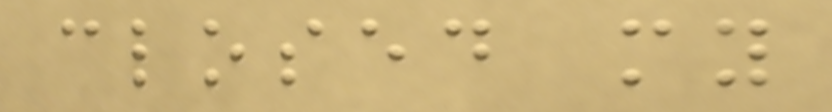closed my
